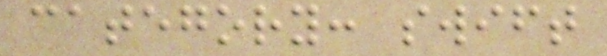category: swift
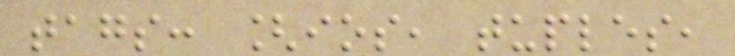tags: [ios, tuples,
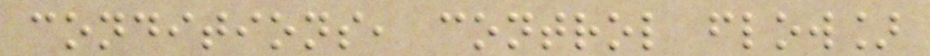conditions, control flow]
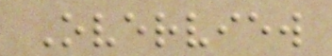Overview
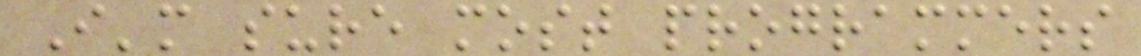I'm sure most programmers
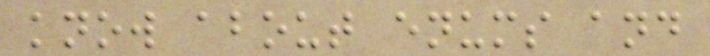know about enums and
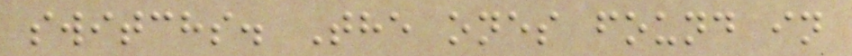switchs. The ones found in
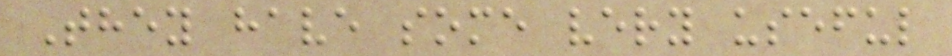They have some very useful
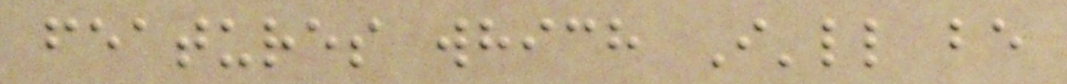features which I'll be
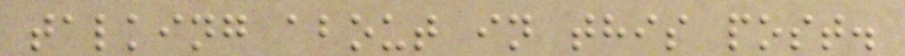talking about in this post.
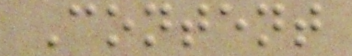Content
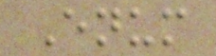Enum
